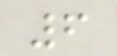6
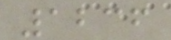1236
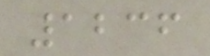1236
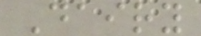Dairy
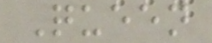Queen
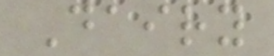Dairy
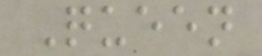Queen
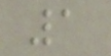1
